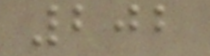202
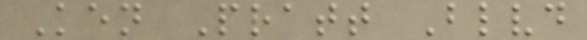Ken Pratt Blvd
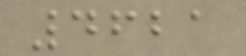4621
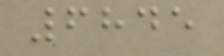6845
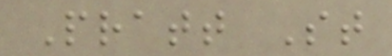Pratt St
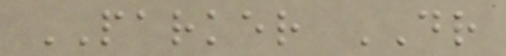PARKER DR
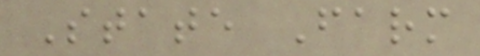State Farm
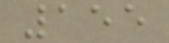155
